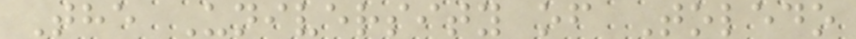The University of Toledo
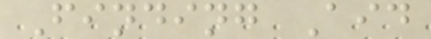Finding Aid
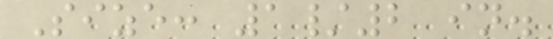Size: 1/2 in.
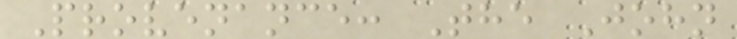Provenance: The John
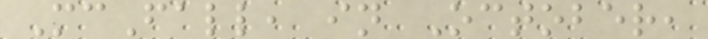McFall, in October,
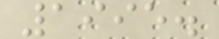1995.
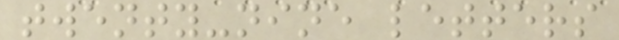twenty-nine letters
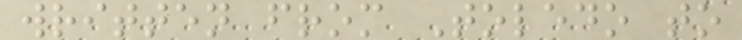written from Toledo to
